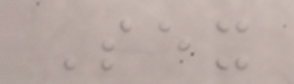Sex
